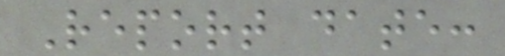Report date:
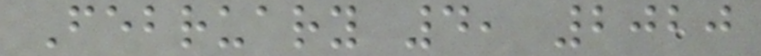February 4, 2020
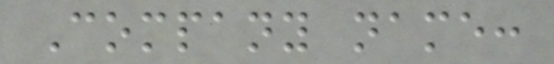Company name:
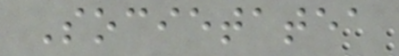Societatea
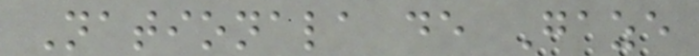Nationala de Gaze
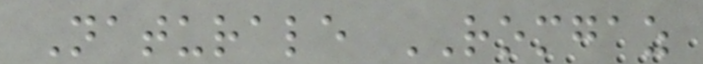Naturale ROMGAZ
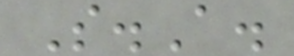S.A.
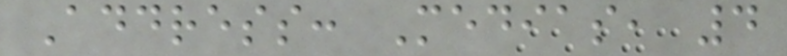Address: Medias, 4
